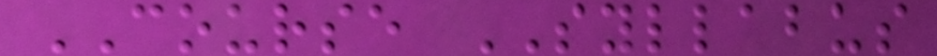COURSE SYLLABUS
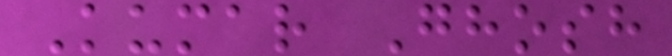Kumar Ghosh
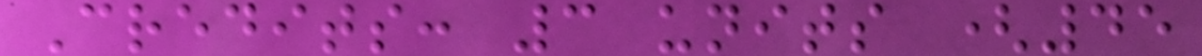Credits: 3 units (45
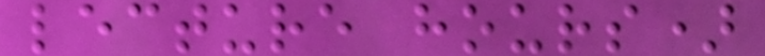lecture hours)
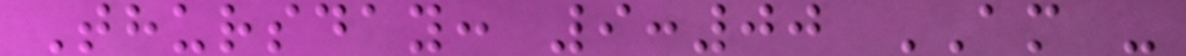Thursday: 9:00 AM -
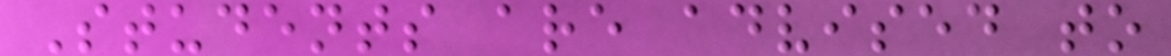Students are advised to
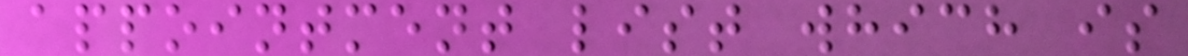appointment list which is
